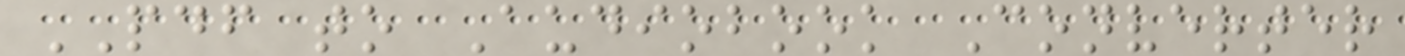PDF to Audiobook Converter
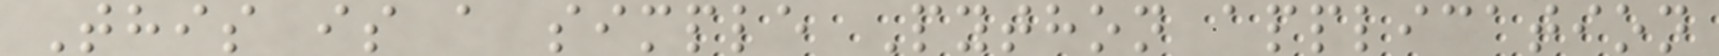This is a simple Python application
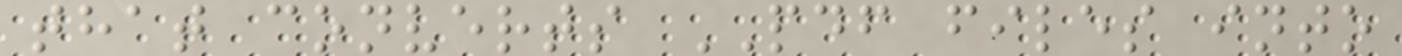that converts PDF files into
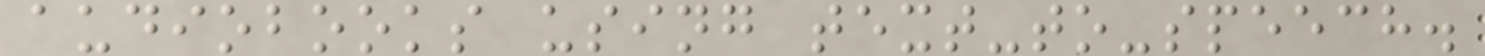audiobooks using text-to-speech.
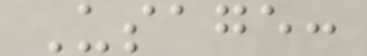Usage:
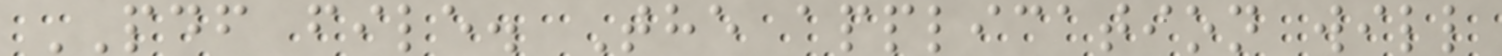PDF file. The application will
